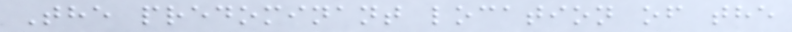The predominant location of the
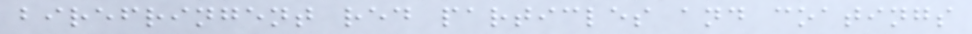birefringent red particles and coatings
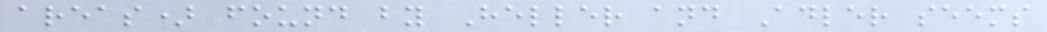areas) found by Heller and Adler seems
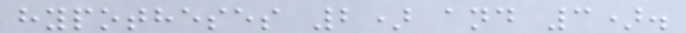hypotheses 2) and 3).
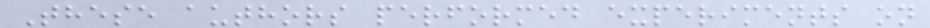These authors performed experiments on
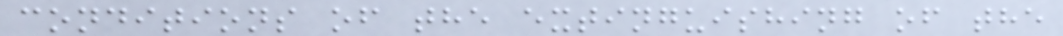conditions of the extinguishing of the
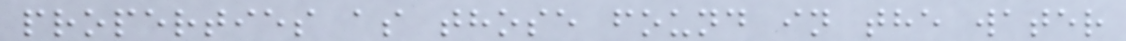properties as those found in the water
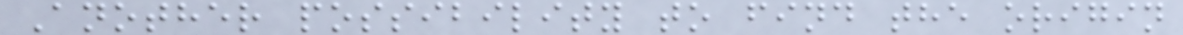Another possibility to find the origin
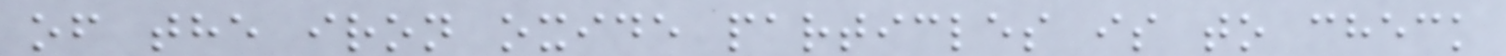of the iron oxide particles is to check
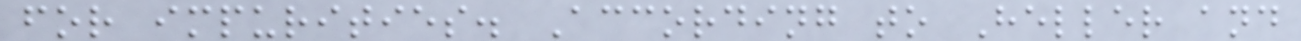for impurities. According to Heller and
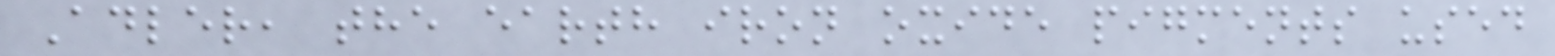Adler, the earth iron oxide pigments used
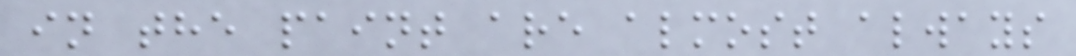in the paint are almost always
